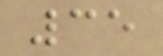35
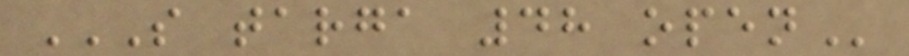S TARGA 48 OPEN
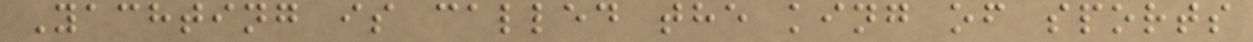Yachting is called the king of sports
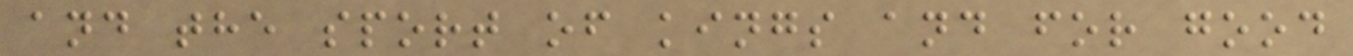and the sport of kings and for good
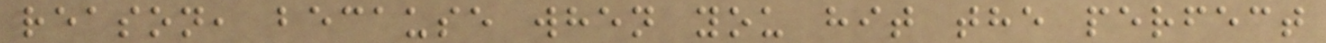reason, because when you hit the perfect
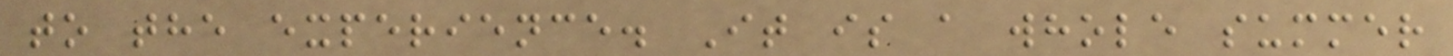to the experience. It is a whole summer
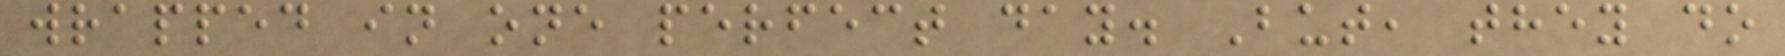wrapped in one perfect day. But, they do
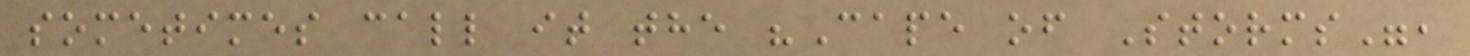sometimes call it the "Cape of Storms",
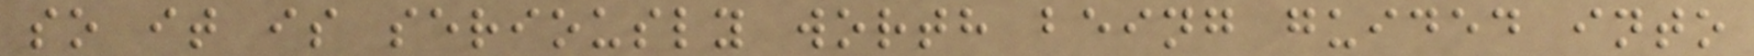so it is seriously worth being guided into
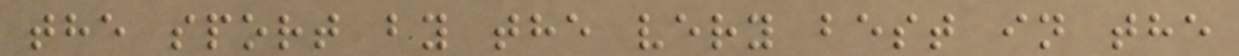the sport by the very best in the
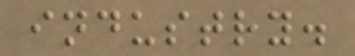industry.
